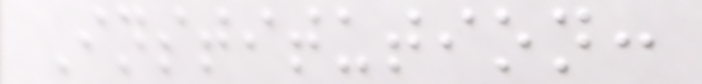Institution:
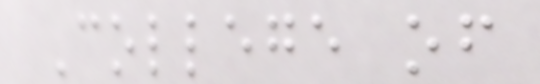College of
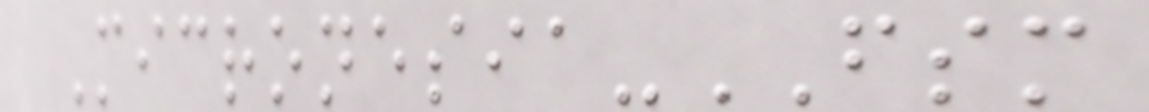Micronesia-FSM
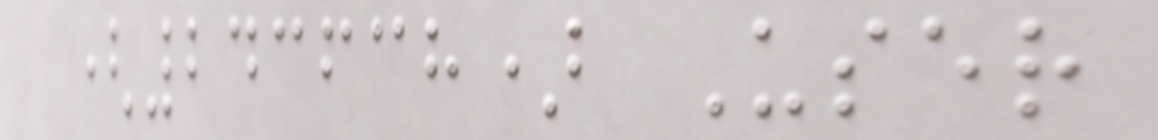(243638) User
